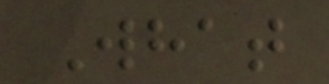What
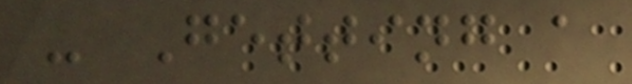- Getting a
